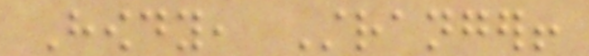Howdy, Stranger!
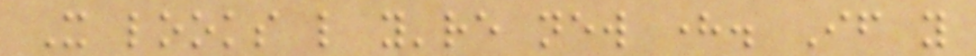It looks like you're new here. If you
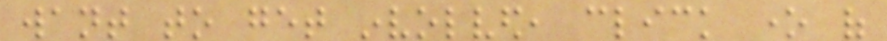want to get involved, click one of
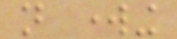not working
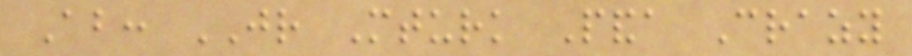About: JR Mturk Panda Crazy
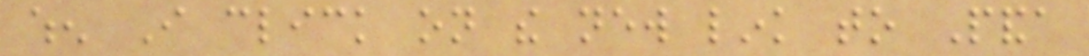when I click on the new link to Panda
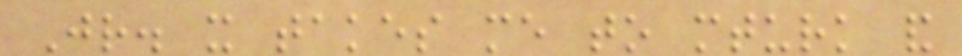Jr. it takes me to mturk and
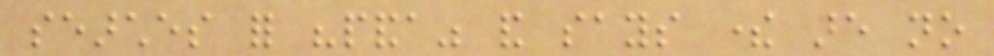searches for "panda" and says there are no
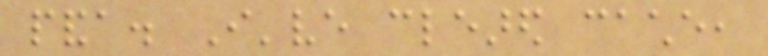panda. I've cleared cache,
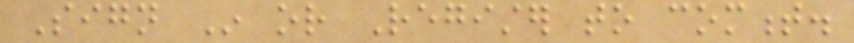Sign In or Register to comment.
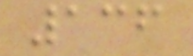136
